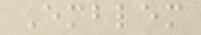Emblem
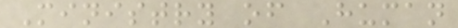Ministry of Human
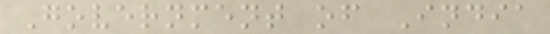Government of India
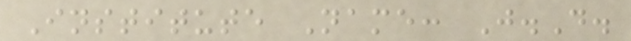Institute Name: J.D.
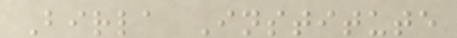Birla Institute
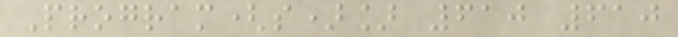Program(s)] 610 610
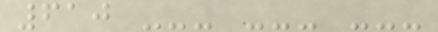610 --- --- ---
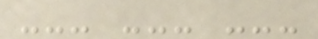--- --- ---
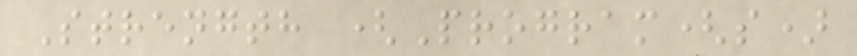Strength (Program(s)
